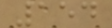154
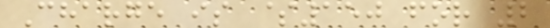Charge is $150 for 2
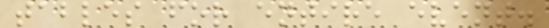tables for entire event.
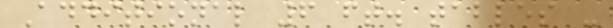Additional 6 ft. tables -
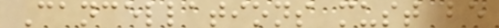Cancellations must be
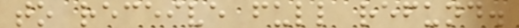to receive full refund.
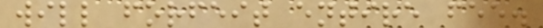will forfeit entire fee.
